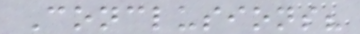Conclusions?
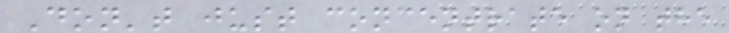Don't just concentrate on the
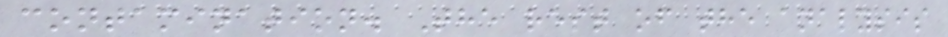contamination. The rest of the analysis
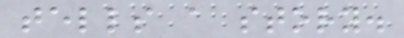tells a story.
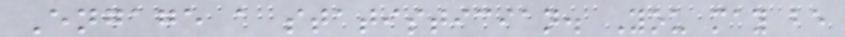Engage a statistician. You may be
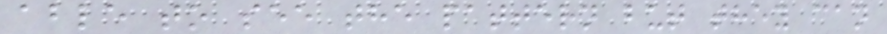able to see the pattern but they can
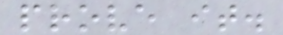prove it.
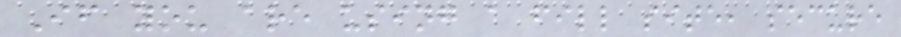If you are using a fill site, secure
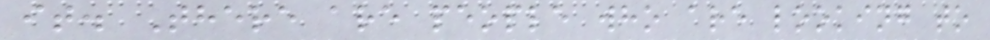it. There are people who are looking to
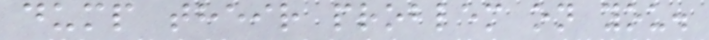dump their problem on you.
